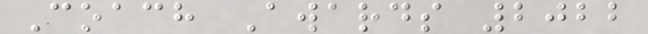Coach Awards 2022
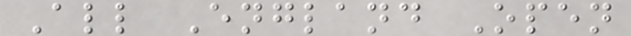All England Open
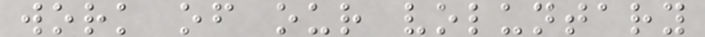work of our voluntary
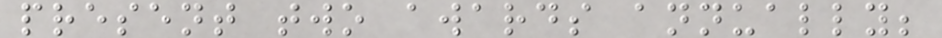present two awards annually;
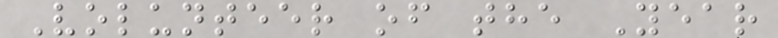Volunteer of the Year
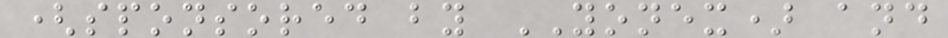(sponsored by YONEX) and
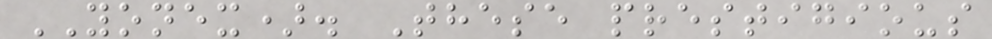YONEX). These prestigious
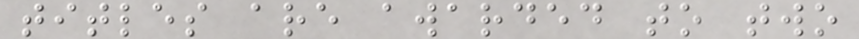titles are awarded to two
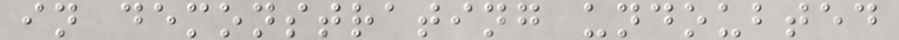in demonstrating undoubted
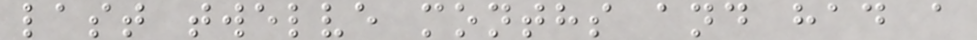last twelve months and had a
